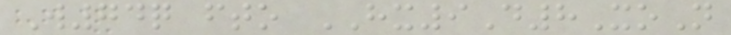W74q fto HX9D8XoN
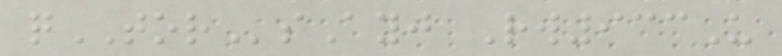qTORsAyj Rw933U
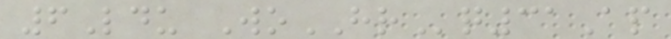6Ldu WoHRq31Ap
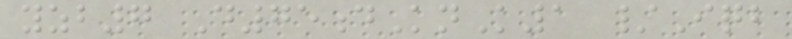yzb7 D75dKnK1 /Iqb
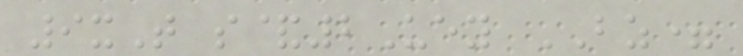9xT s&2Uey BZ=
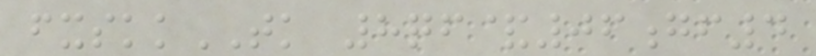fxskkTK 8qf&06gf4
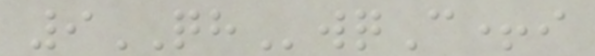9QHwqC+i
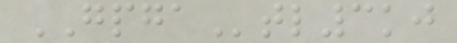GPGAtl3kj
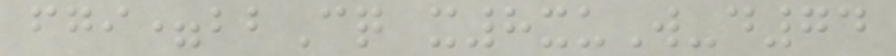fgi=bbCq x8xuW-d74
